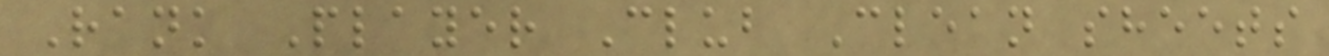Rank Player Club Clean sheets
